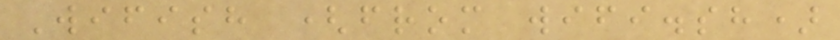Wifish (from wifi.sh)
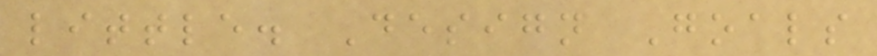little. Design Goals
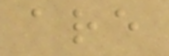are
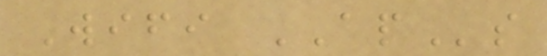Wifi APs
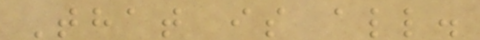That is all.
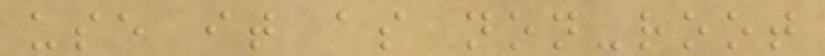use it as non-root
